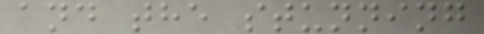and the stunning
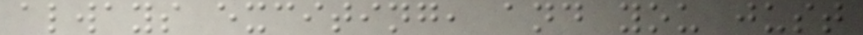always exciting, and you just
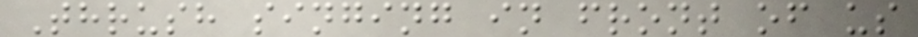Thrush singing in front of us
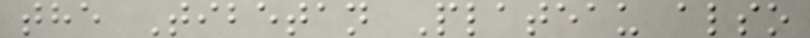the Tibetan Plateau also
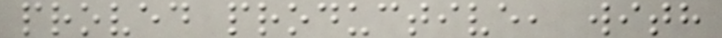proved productive, with
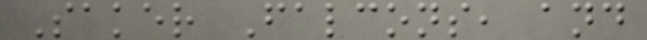Saker Falcons, and
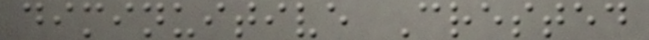diminuitive Crested
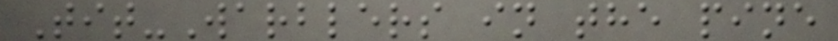Tit-Warblers in the pine
